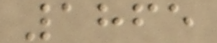1865
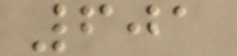601
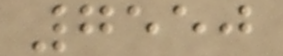7550
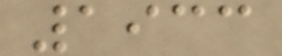1933
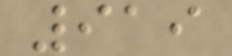919
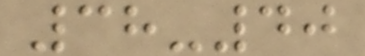38-40
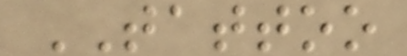TATTOO
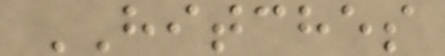HITCHES
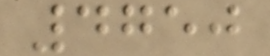4750
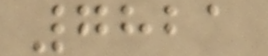7821
